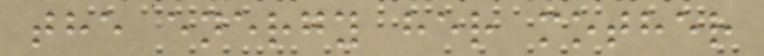the energy her mother
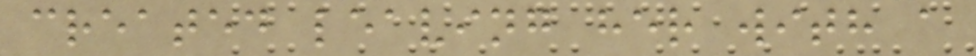created leaving her with a
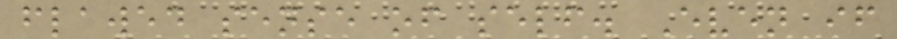flawed sense of self. Even if
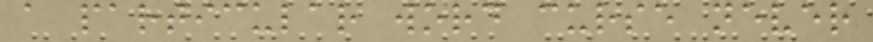a particular word curse never
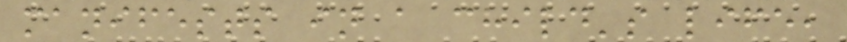manifests in a child's life,
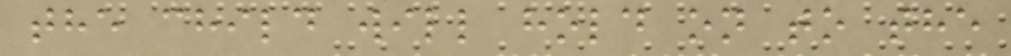the child will hold on to the
